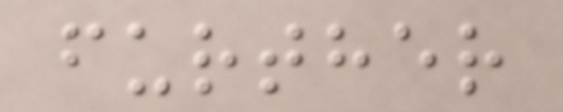further
